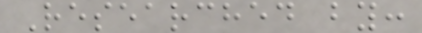Researched by:
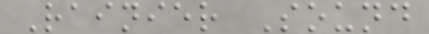Rainier Sound
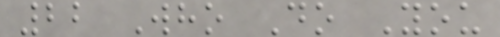22 Who Do You
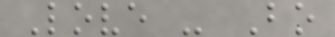Love - Bo
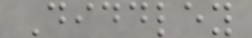Diddley
